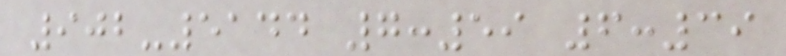902-5144 7:59 6:39
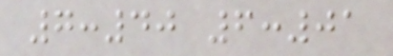7:40 6:01
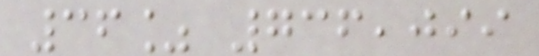36% 736,099
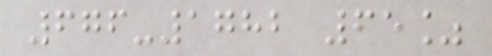676-1782 65%
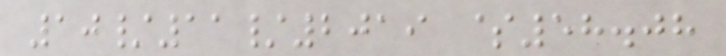10/11/2019 $58.08
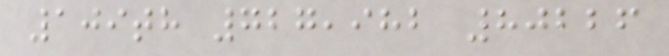109th 727,982 80226
